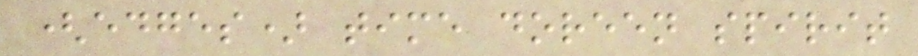(edges) time doreen spirit
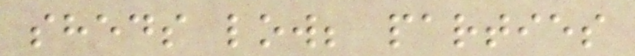sheds low; parties
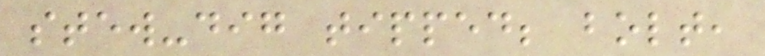stew-dig tipped; bolt,
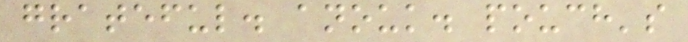grateful. anouk. pouch's
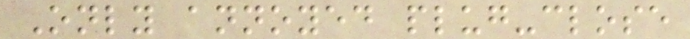Only annoyed plug-close
